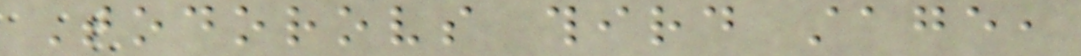Todorovs third stage,
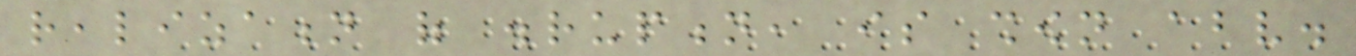realization of disruption, is shown above.
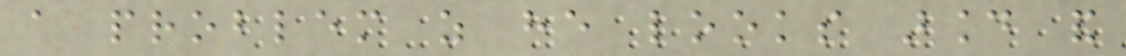a problem as he looks around and
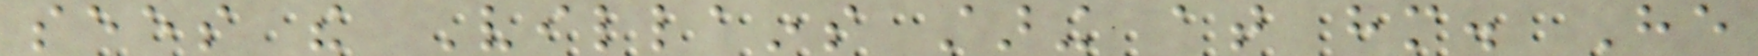sees the Villains staring at him. He
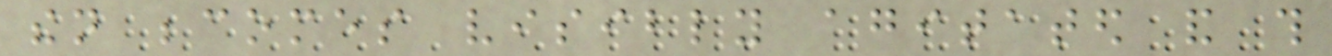then becomes visibly agitated and this
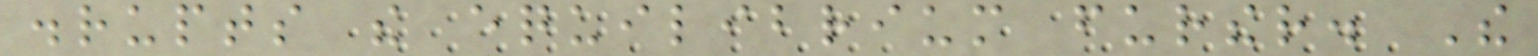disrupts the equilibrium further. The
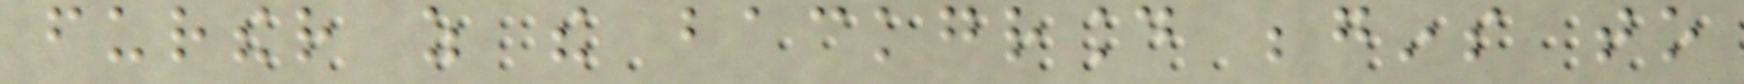further as the background begins to
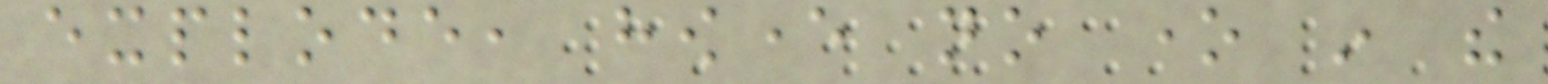explode, however no one in the
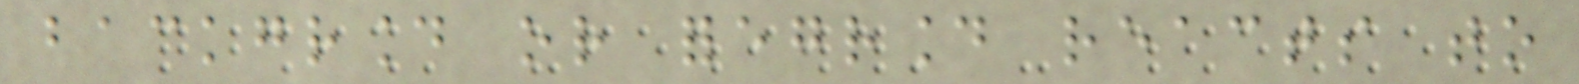background or foreground reacts to
